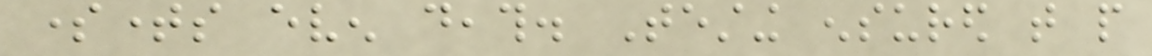sometimes even death. Testing ensured that people
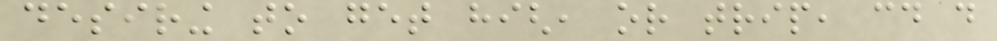desiring to get high, or trip, could do
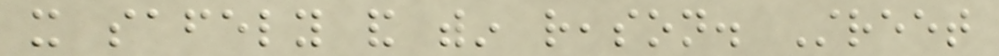it safely and within reason. Street
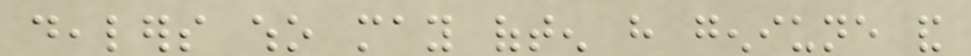dealers who may often have geniune and
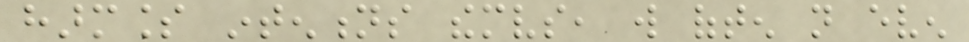harmless intentions themselves, will often not even
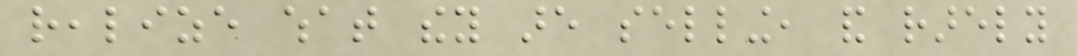realize what they are selling, and rarely
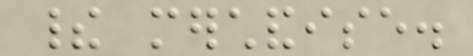their merchandise.
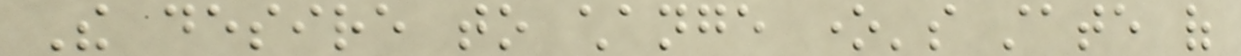The desire to change one's state of
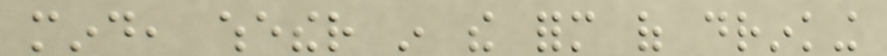mind, whether in the form of drinking
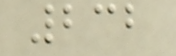232
